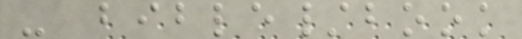- bible/book
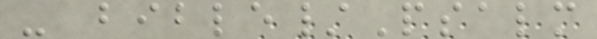- bible/Psalm
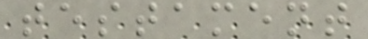testament
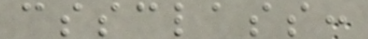cssclass:
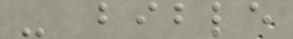- bible
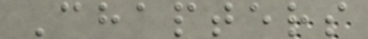Chapters
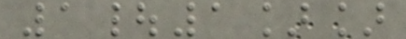1|1]]
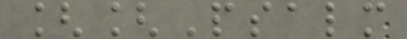[[Psalm
